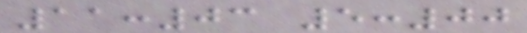11:03 5:00
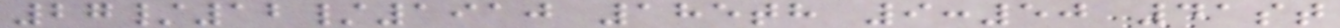27/12/1910 185th 9:50 41st
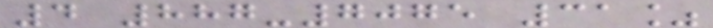4 887-7075 31%
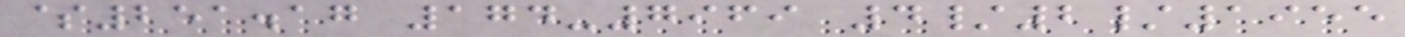$251.17 174-7969 4/2/1955
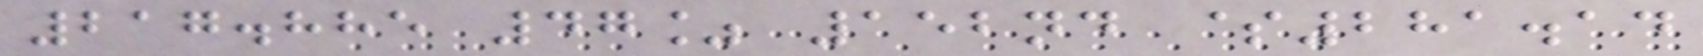217.885 47% 152nd $281.14
